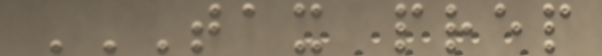TAX PREP
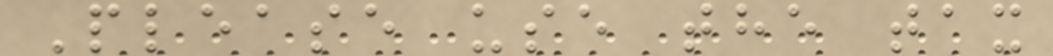Please use the tax
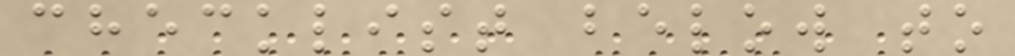checklist below to
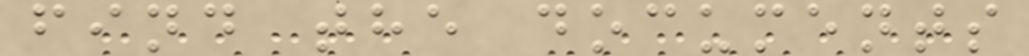find the documents
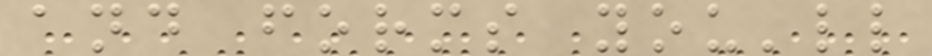and forms you'll
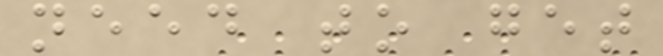need to get
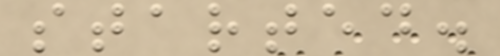started.
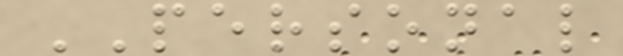PERSONAL
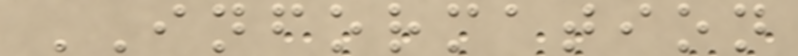INFORMATION
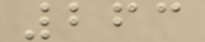263
